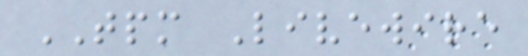TPM Livewire
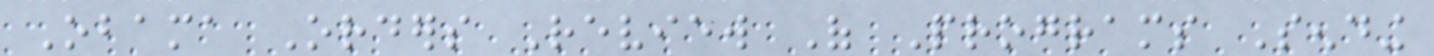Obama Orders Review Of Programs Sending
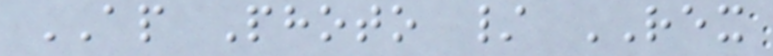AP Photo / REX
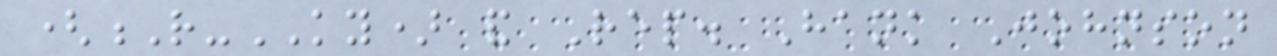(R-KY) and Rep. Hank Johnson
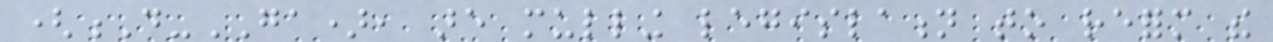(D-GA), are mulling legislation to reform the
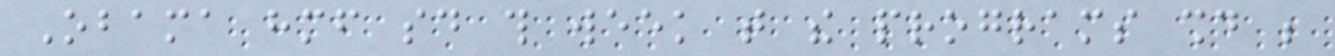Obama himself said this week that the programs should be
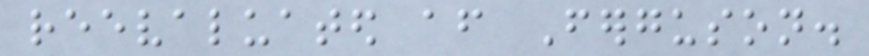reevaluated after Ferguson.
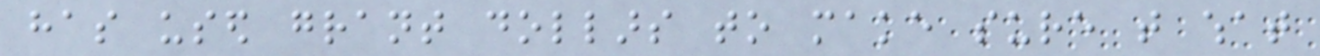has used grant dollars to make sure that what
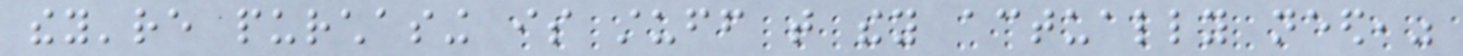they're purchasing is stuff that they actually need,"
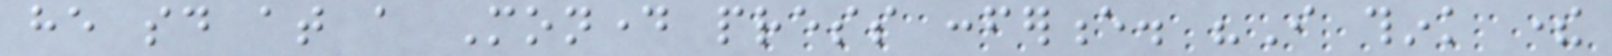he said at a Monday press conference. "I think there
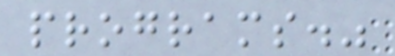programs."
